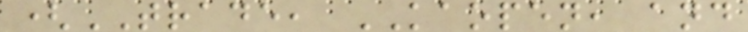(TRADE, KAOPEN, and
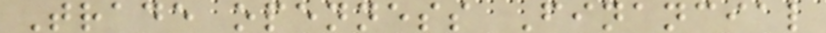Trade openness Financial
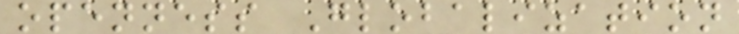openness Globalization
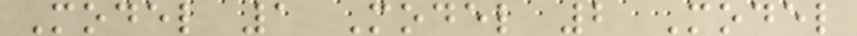Model 1 Model 2 Model
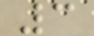3
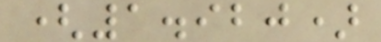(1.920)
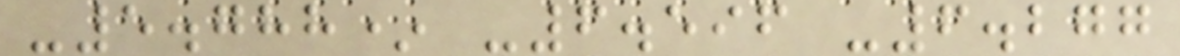-5.788* -6.596 -6.277
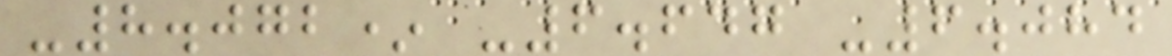-8.072* -6.647 -6.084
